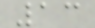13
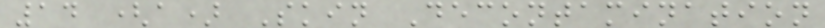14 (a) Skin Decontamination
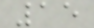15
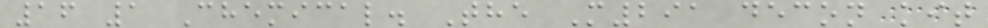16 1 Chemical. The M291 decon kit
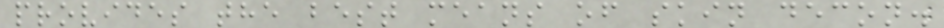provides the best means of skin decon.
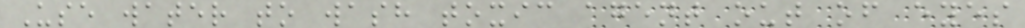Use water to wash toxic agent out of eyes
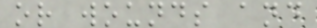or wounds and
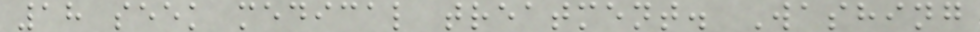18 seek medical treatment. Washing
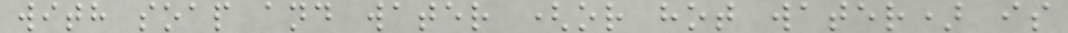with soap and water (or hot water) is
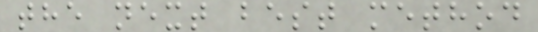the next best method
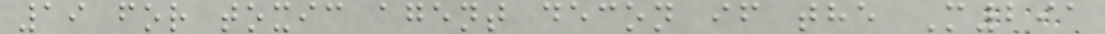19 for toxic agent decon if the M291
